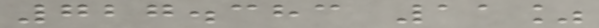727.383 11%
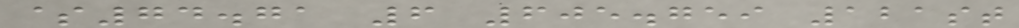$74.71 6 605.759 121st
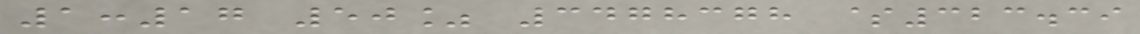1:17 50% 3478378 $323.39
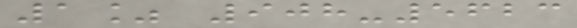1% 908-5623
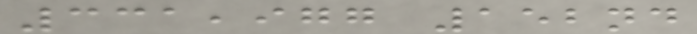331,977 152nd
